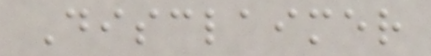Disclaimer
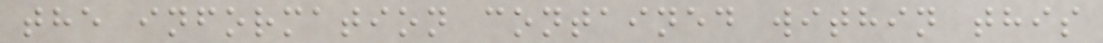the information contained within this
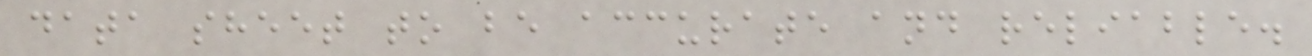data sheet to be accurate and reliable.
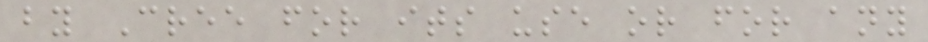by Cree for its use or for any
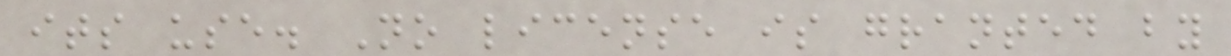its use. No license is granted by
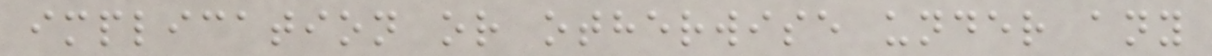implication or otherwise under any
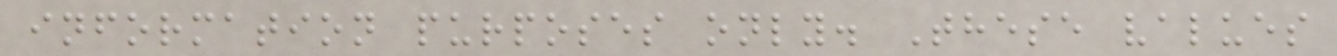information purposes only. These values
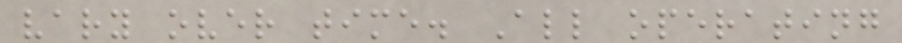vary over time. All operating
